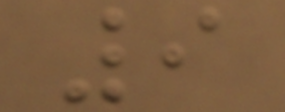9
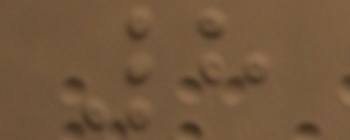8
